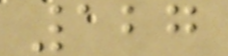127
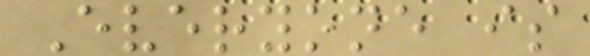Everyone is
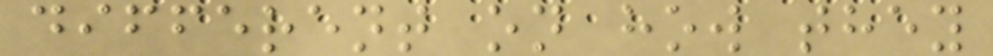different on how they
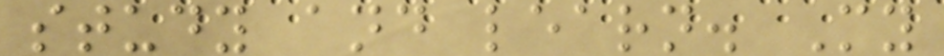study and learn. My
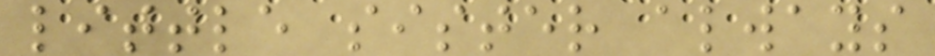little sister always
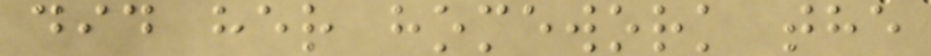did her homework the
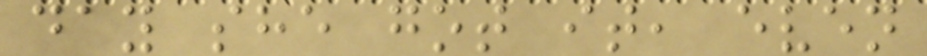day she got it, even
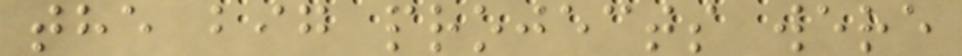the big projects were
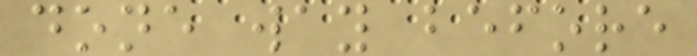done way before
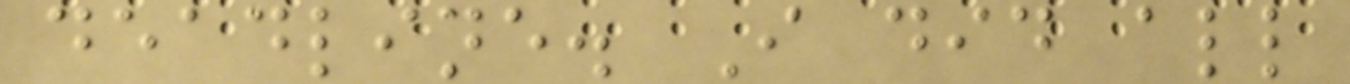deadline. I did all
